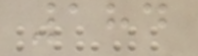184
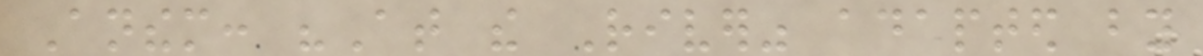Anthem: "At the River" adapted by
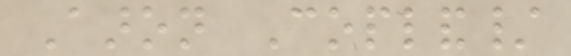Aaron Copland/
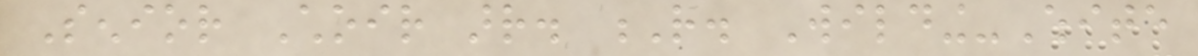Senior Choir arr. R. Wilding-White
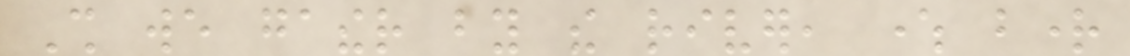Shall we gather by the river, where bright
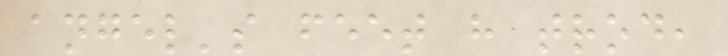angel's feet have trod,
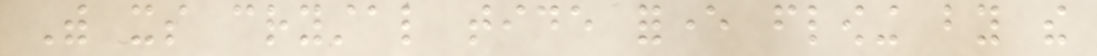With its crystal tide forever flowing by the
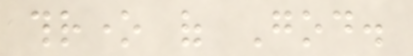throne of God.
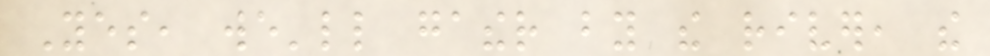Yes, we'll gather by the river, the
